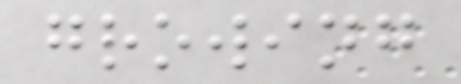growing
